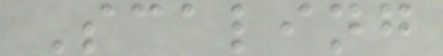Scaling
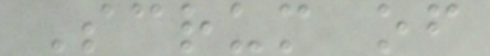Scrum of
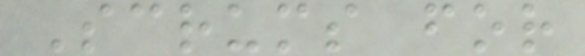Scrums for
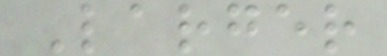Larger
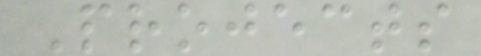Projects
